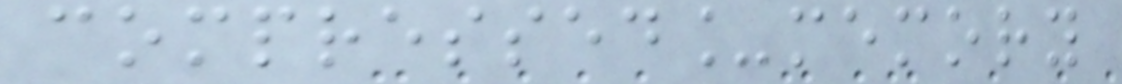compressed_memory
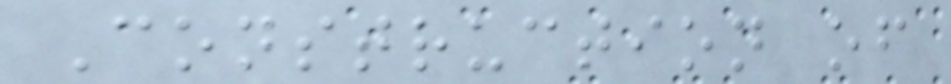Construction of
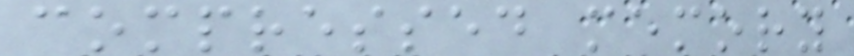compressed memory
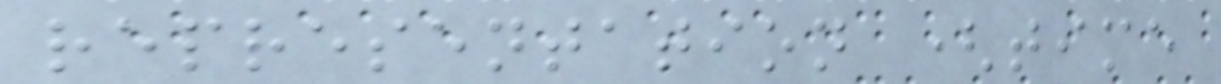representation (time
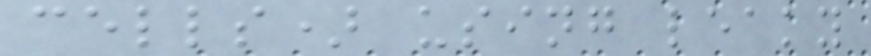cells) using leaky
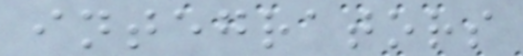integrators
